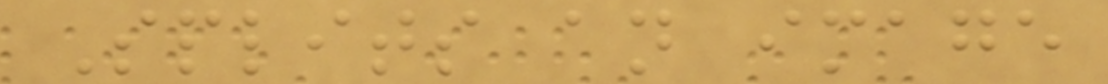Splits an image
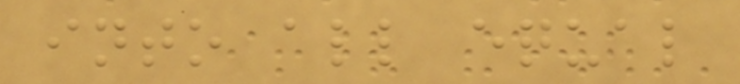into all equal
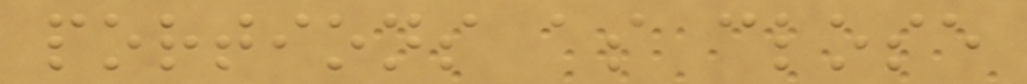portions as close
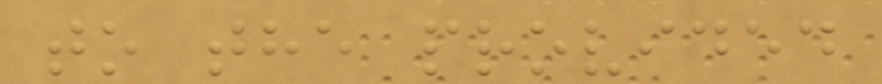to the provided
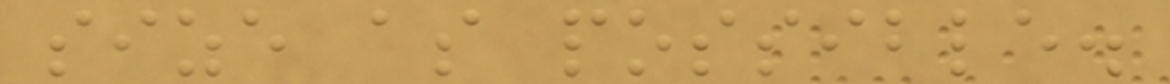size as possible.
